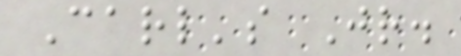Carl's Jr.
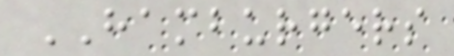HAMBURGERS
